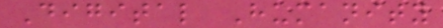Digital Humanity
